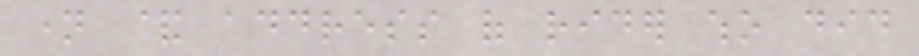name & address of rider who did
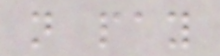not pay
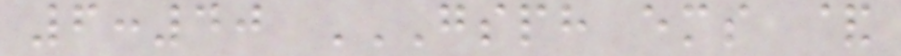6:40 GSPH EMS &
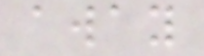away
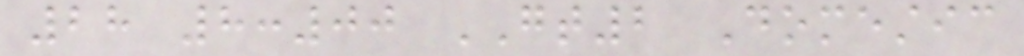28 8:00 GT2 Domestic
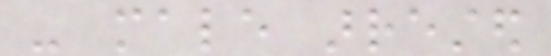- male arrested
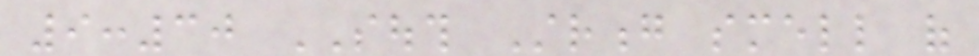9:30 SOUTH Strong smell of
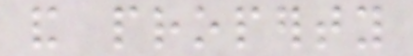and property
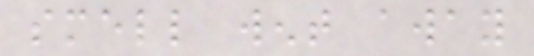smell went away
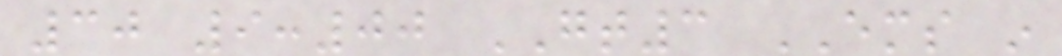30 9:00 GT3 EMS in
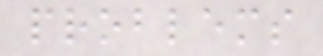problems
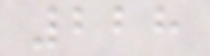228
